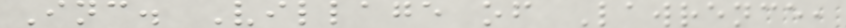Inc. Village of Lawrence,
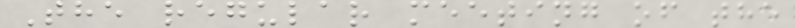The regular meeting of the
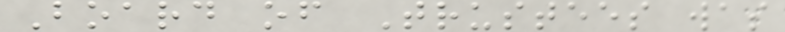Board of Trustees was
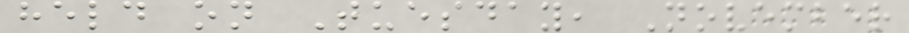held on Tuesday, November
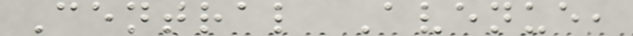Central Avenue,
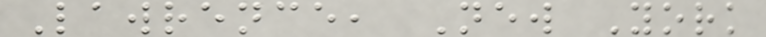Lawrence, New York
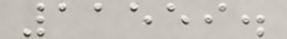11559.
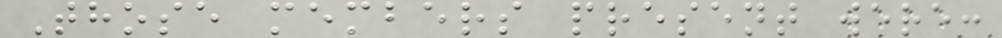Those members present were:
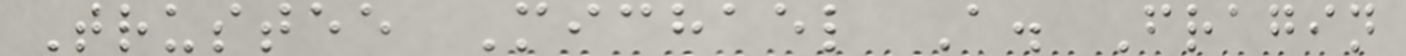Trustee Michael A. Fragin
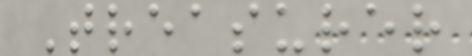Treasurer
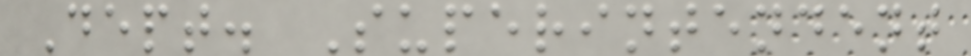Dept. Superintendent
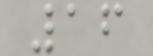16
